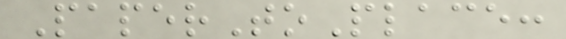PaperToPlace:
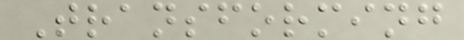Transforming
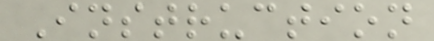Instruction
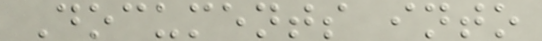Documents into
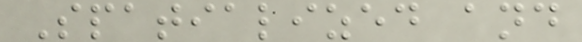Spatialized and
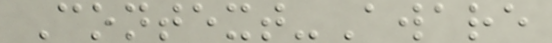Context-Aware
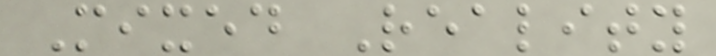Mixed Reality
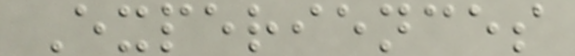Experiences
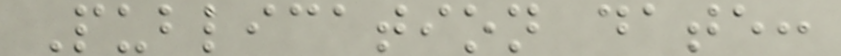Publication date:
